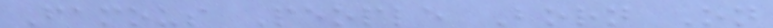Famous People Born On
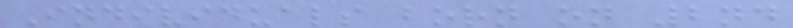Individuals born on 2nd
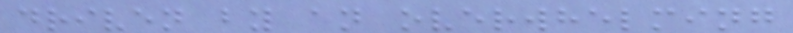driven by an overwhelming
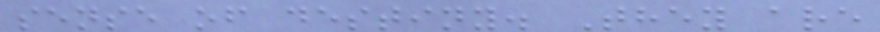sense of destiny. They are
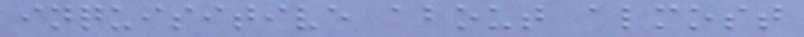inquisitive about almost
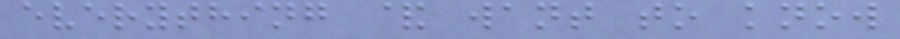everything & want to know
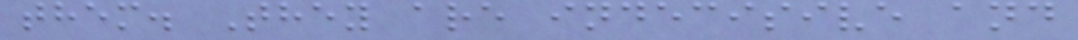them. They are indecisive and
